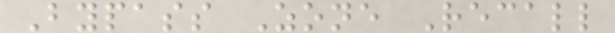Bypass Zone Recall
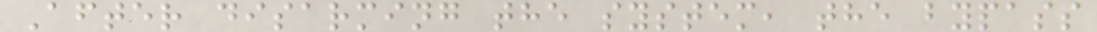After disarming the system, the bypass
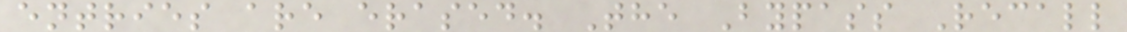entries are erased. The Bypass Recall
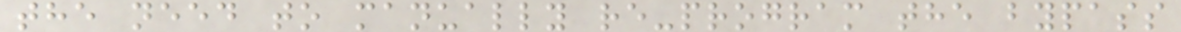the need to manually re-program the bypass
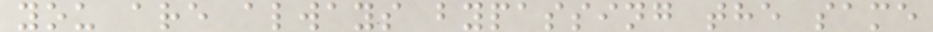you are always bypassing the same
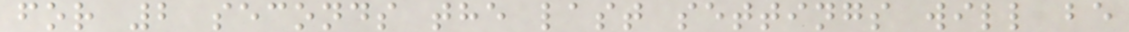for 2 seconds the last settings will be
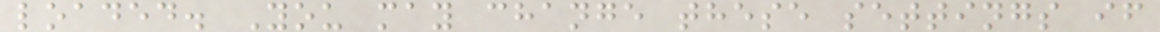loaded. You may change these settings if
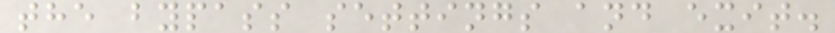the bypass settings and exit.
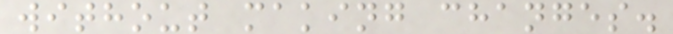without making changes.
